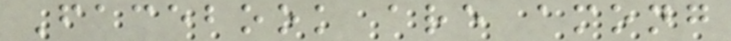Facebook are among
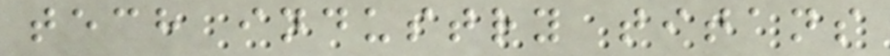tech industry titans
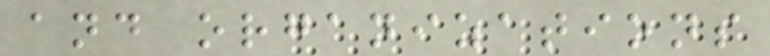and organizations
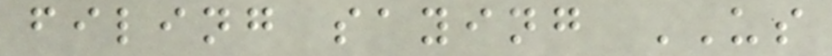filing saying US
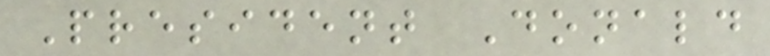President Donald
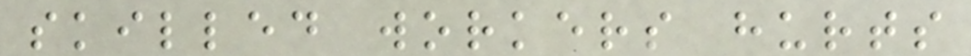skilled workers hurts
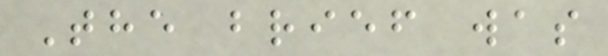The brief was
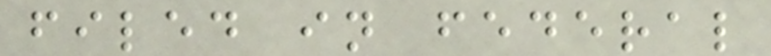filed in federal
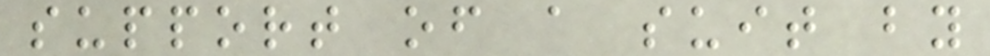support of a suit by
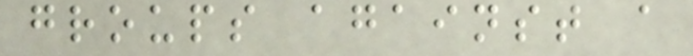groups against a
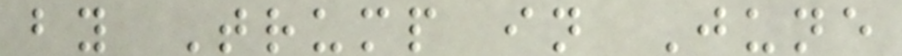by Trump in June
